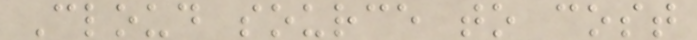Cloud source to cost
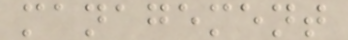management
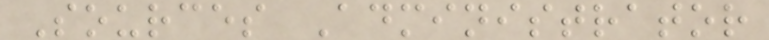Sources Administrator
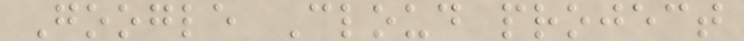Google Cloud project
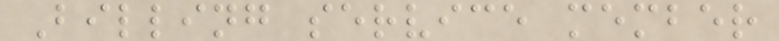Billing service member
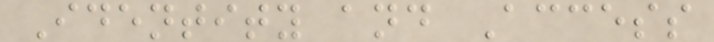Identity and Access
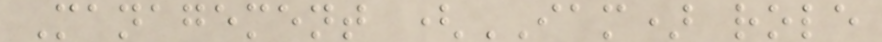Management (IAM) role
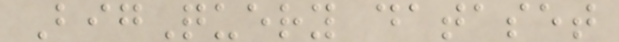BigQuery dataset
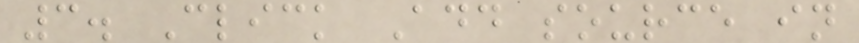3. Click Add source in
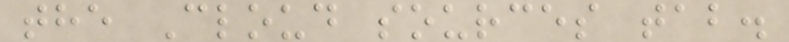the Cloud sources tab.
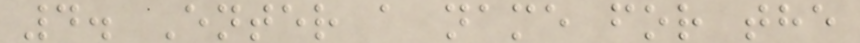4. Enter a name for the
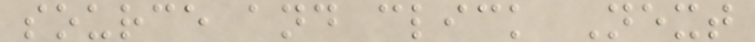source and click Next
